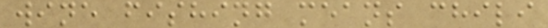wine fishing means chili
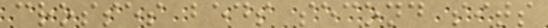crosses beds second sits
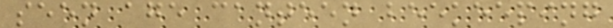seen age canteen beekeeping
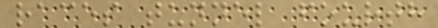races tunnel fourth
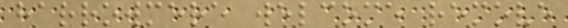harrowmere welcome remove
